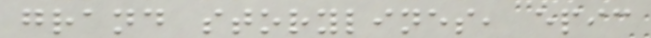grand storylines, epic
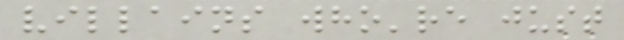villains who're just
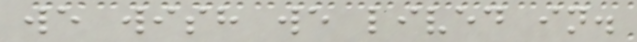we wish we lived in.
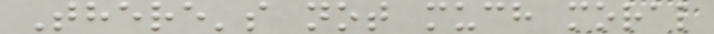There's not much moral
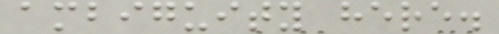ambiguity here.
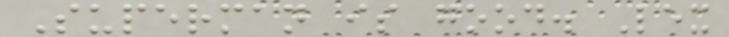Superman is good. Lex
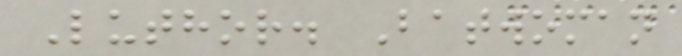Luthor. Batwoman
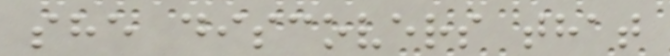she discovers that
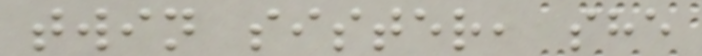twin sister, she
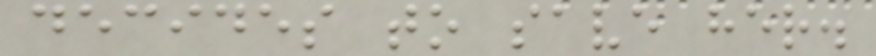decides to save her.
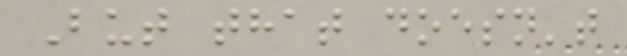But that doesn't
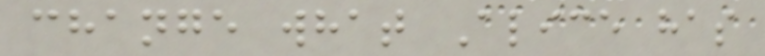change what Alice has
